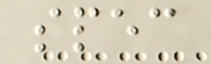spec
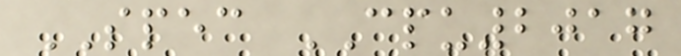SPEC CPU2017
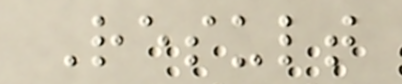Result
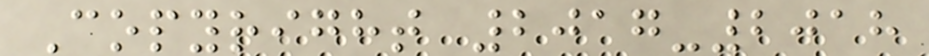Copyright 2017-2018
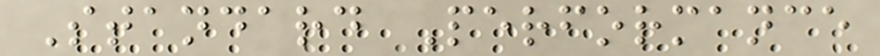Standard Performance
